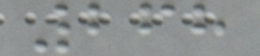268
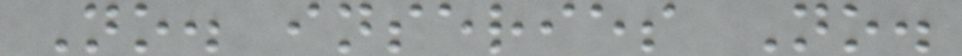No. inseries No.
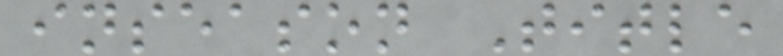inseason Title
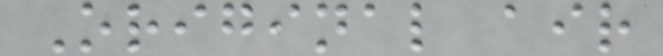Original air
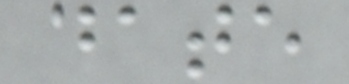date
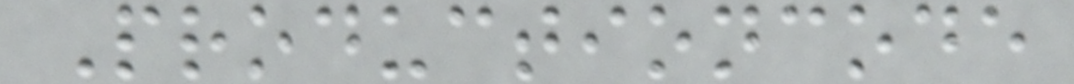Productioncode
